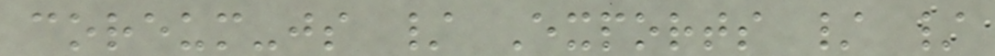coreum-js / Exports / /
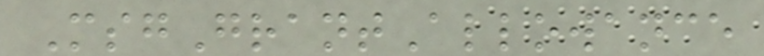MsgGrantAllowance
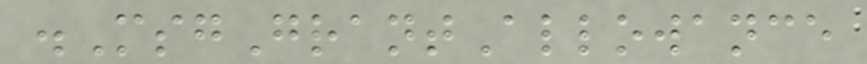.MsgGrantAllowance
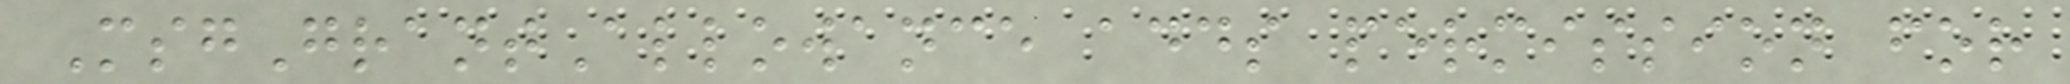MsgGrantAllowance adds permission for
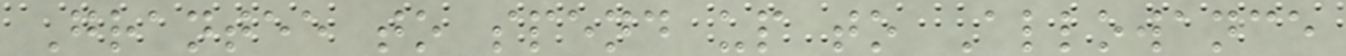Grantee to spend up to Allowance
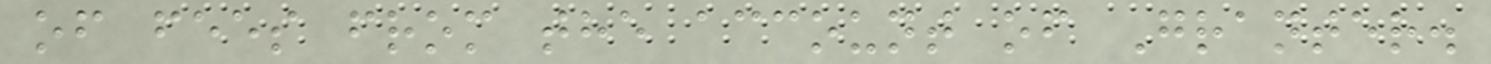of fees from the account of Granter.
